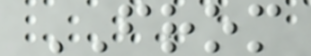FROM
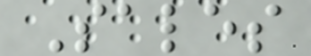Sales
